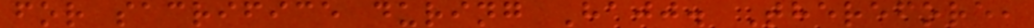for sacrifice during Hajj. Therefore,
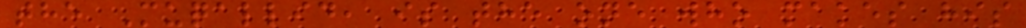the Muqallid, is the one who makes his
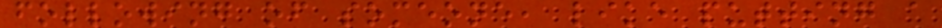following of someone, like putting a
